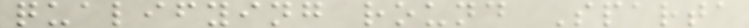qualifying round Sparta
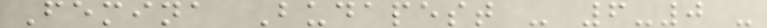Femina Budapest - 6-0 -
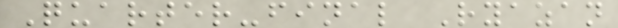Quarter-final Ryazan
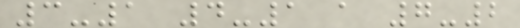3-1 4-1 a 7-2
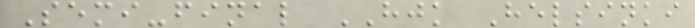Semi-final HJK Helsinki
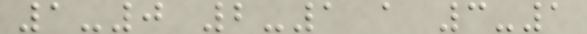1-0 2-1 a 3-1
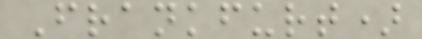Frankfurt)
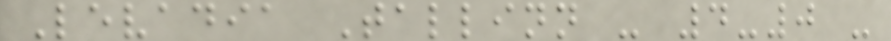Levadia Tallinn - 4-0 -
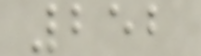252
